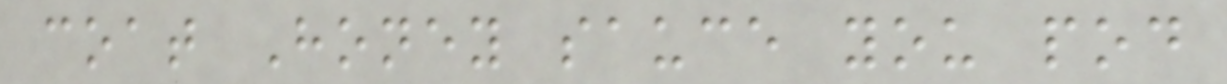coat Honey sauce you pod
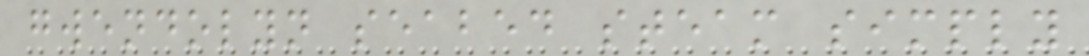gwendolyn seabed steam simply
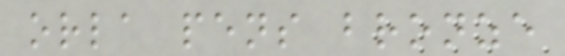orla pens bronze
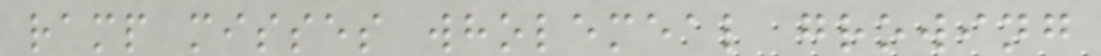ramp misses wholemeal growing
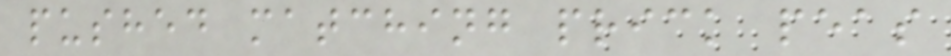pushed matching prick peas
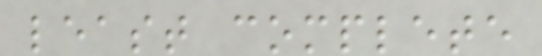least complete
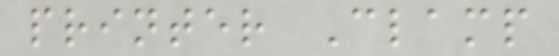printer Clamp
